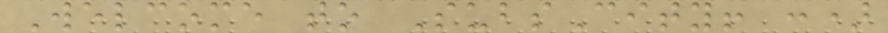Welcome to SubsCity! :)
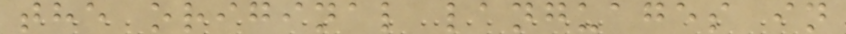the original languages in
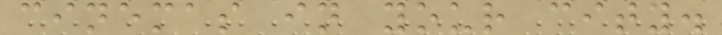cinemas in your city.
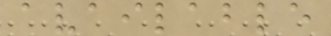available
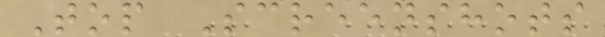Top Screenshots
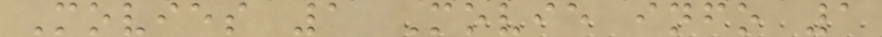Movies 1 Movie info 1
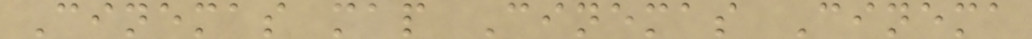Cinemas map Cinemas Cinema
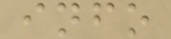info
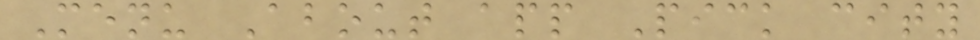Menu About app Pick city
